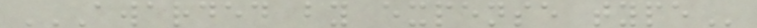AWARDED BY EXPENSE TYPE
